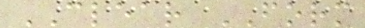CLEAR FORM
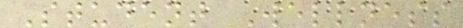Student Wellness
